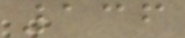136
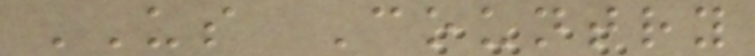US Country
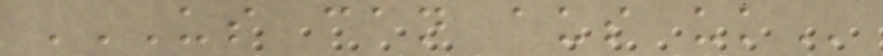US CAN AUS UK
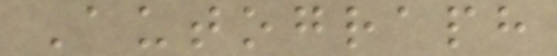Autograph
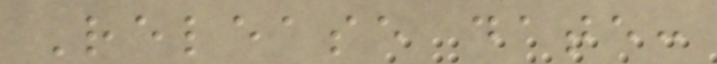Release date:
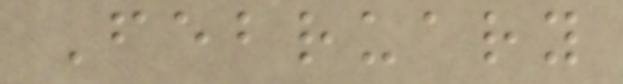February
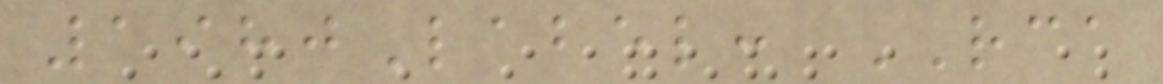1980Label: RCA
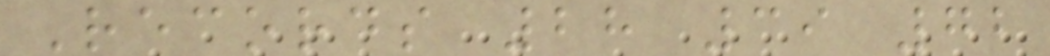Records 28 39 72
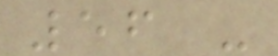56 -
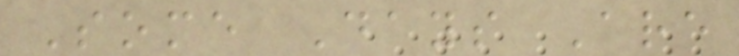Some Days Are
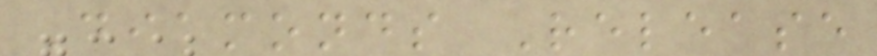Diamonds Release
